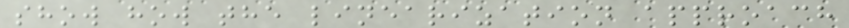show how the linearization approach
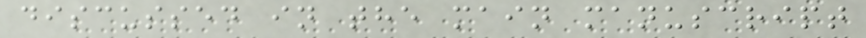discussed in the main manuscript
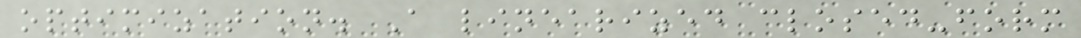optimization. A linearized closed-form
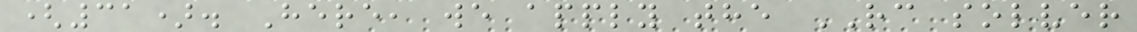(31). Here, we apply the RC solver
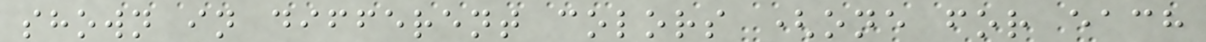shown in different colors (one for each
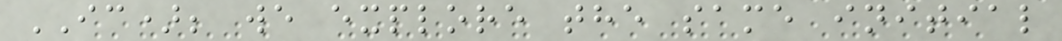IC); we explore the same initial
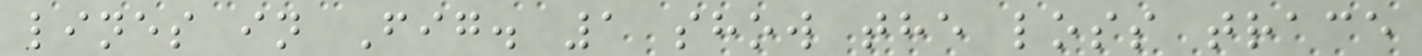lines in Fig. 1 show the loss trace
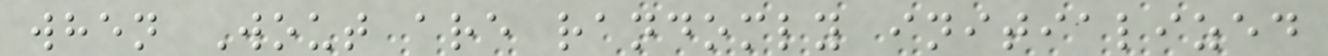when Wout are randomly initialized
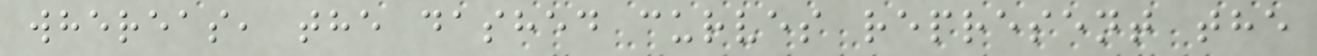whereas, the dashed curves represent the
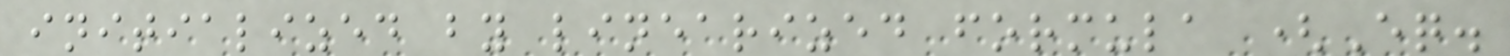initialized by linearized formula (Eq.
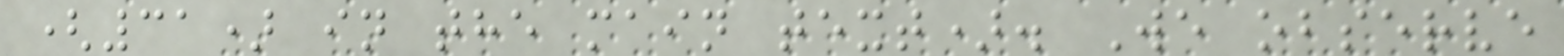(31) in the main text). We observe
